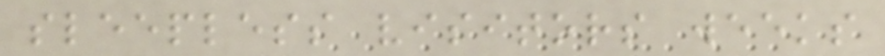sleepless visitors weeks
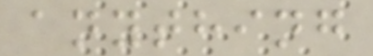anything
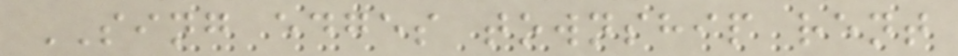SING edges township rent
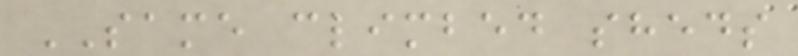SAME climbed sheds
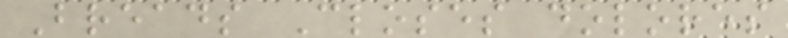Breads Closes dolores
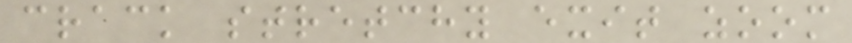crack stretchy exit zoom
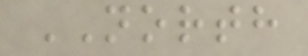NORTH
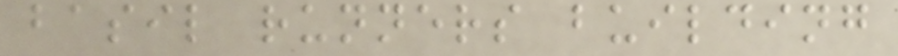basil runners building
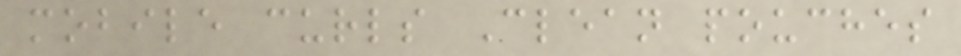mobile curls Clean pouches
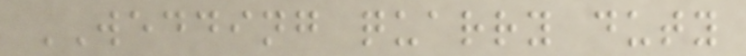WEDDING quarry duty
